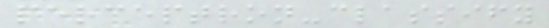perceptron-classify
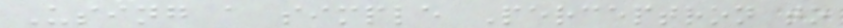Using a simple Perceptron to
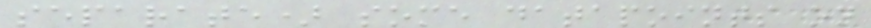separate) some datapoints on
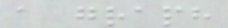a graph
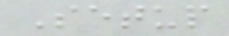Setup
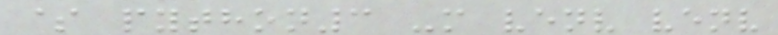$ python3 -m venv venv
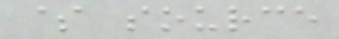$ source
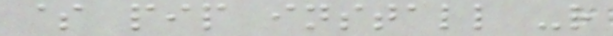$ pip install -r
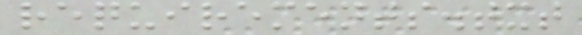requirements.txt
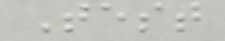Test
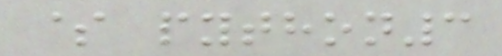$ python3
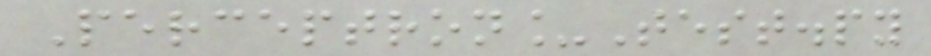Perceptron_Test.py
